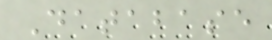Database
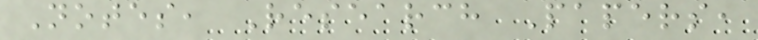Notes, Research Papers,
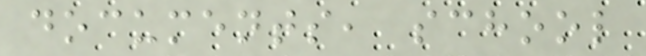documents, school
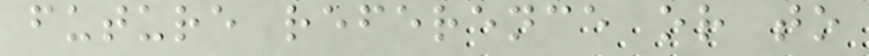future reference or to
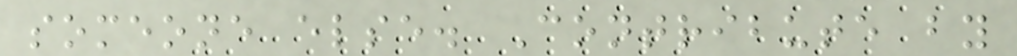someone else. Contribute by
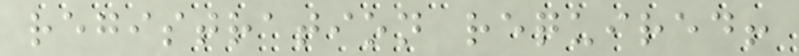registration required!
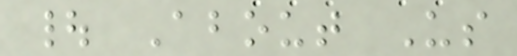| About Us
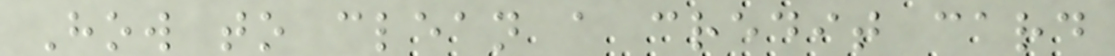How to clean a credit card
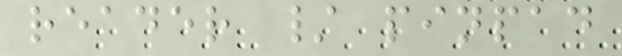reader / pinpad
